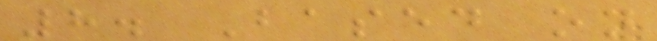8. Based on
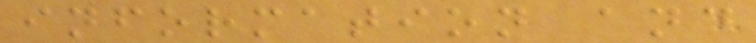information and
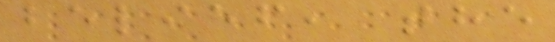belief, the
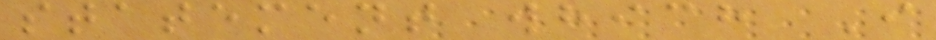statement which I
